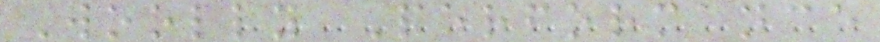Woolly Performance
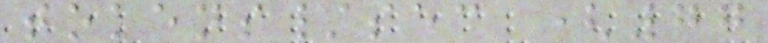tokens/sec (77
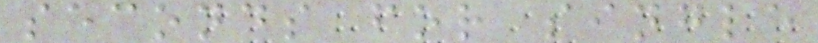seconds for single
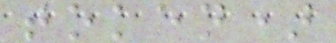token)
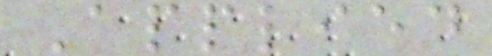Applied
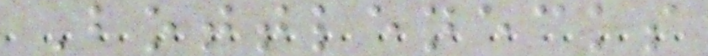Bottlenecks
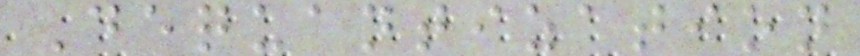Dequantization
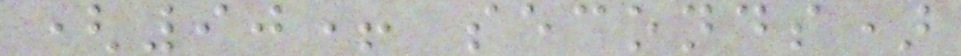(90+ seconds)
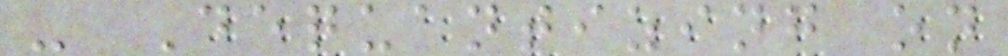- Dequantizing on
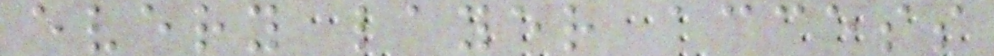every layer access
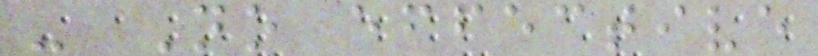- No effective
